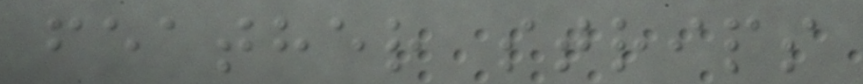feather strips
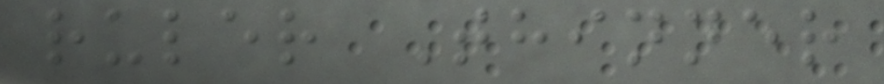ruler Thinner
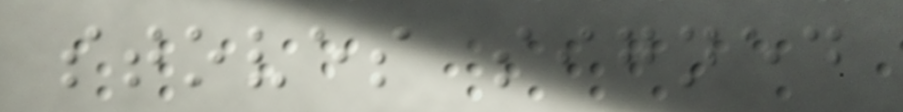stoves signed
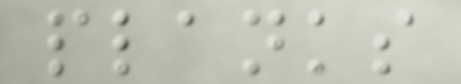planks
